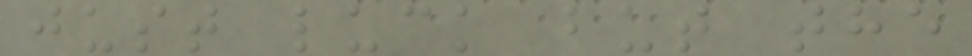just luck but the
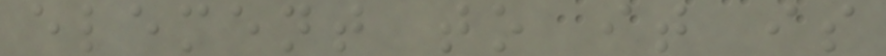element to it is
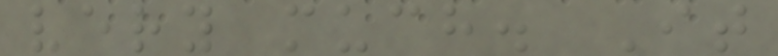very much. It
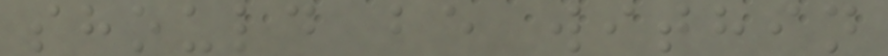should be within
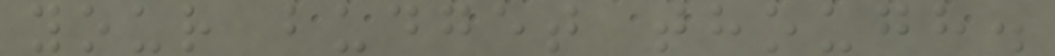your budget though.
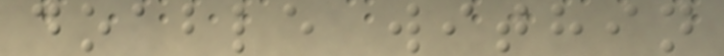doable within
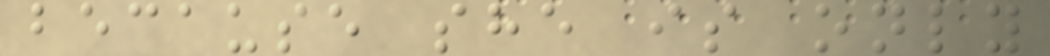because she is only
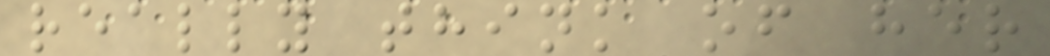really think of her
